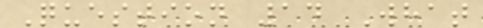Question 14 What
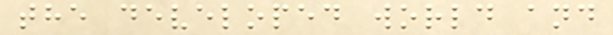the developed world and
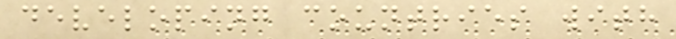developing countries with
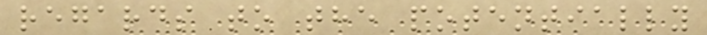regards to the potentially
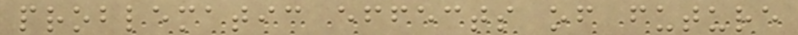problematic effects of future
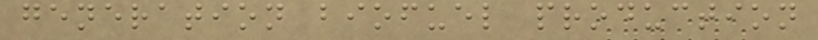generation biofuel production
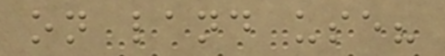on land use?
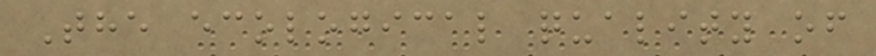The ecological quality of
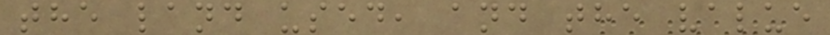the land used, and the value
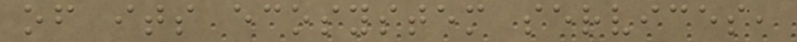of its ecosystem services,
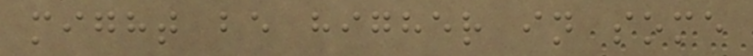might be higher in some
